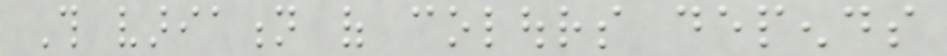This variation of colours depends
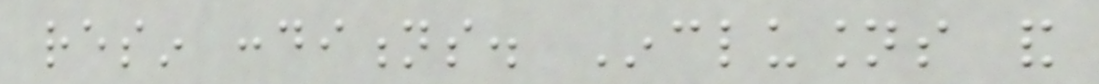resin conditions. Inclusions and
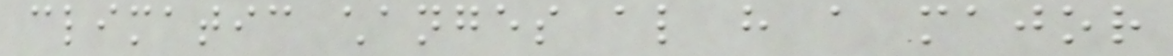climatic changes also have a major
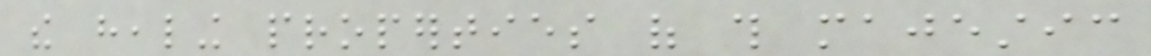the healing properties of this majestic
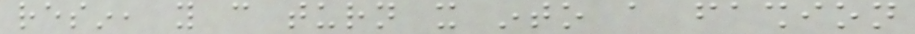resin, you can turn it into a fashion
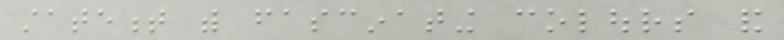statement with fascinating colours and
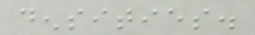densities.
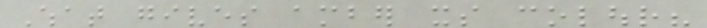What gives amber its colour?
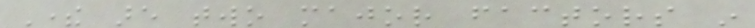There are two major factors in
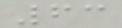63
